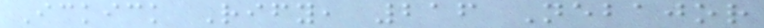Ickick Rify, 216 Nebajor
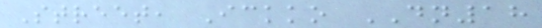Street, Ickko DN18
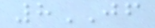8JF
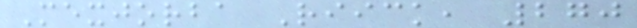Mexjorba Riick, 270
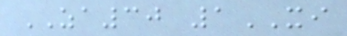ZA30 1XI
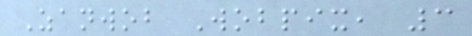Zanwob Wobpix, 3
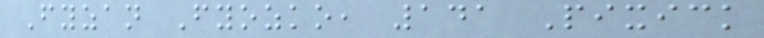Fyzan Fyozko, 141 Pixick
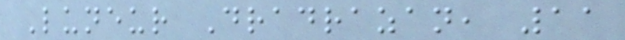Luneur Dradrazan, 11
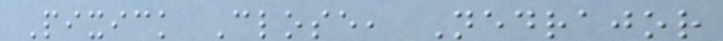Pixick Close, Nedrajor
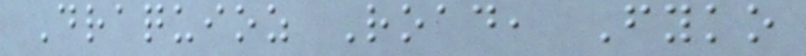Draquioz Road, Fyko
